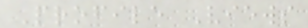Profile Views
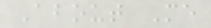About Me
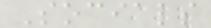Socials
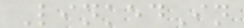LinkedIn
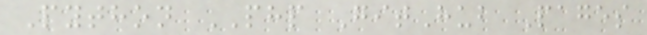Python PHP GitHub Pages
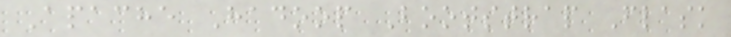Apache Hadoop Bootstrap Flask
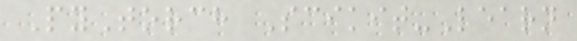PyTorch Scikit-Learn
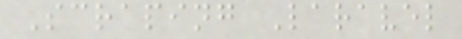Scraping Laravel
